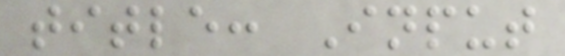title: Input
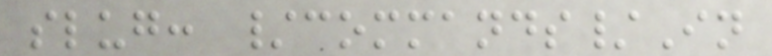slug: /commands/In
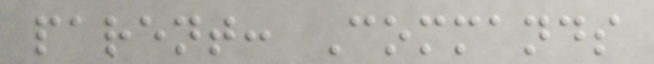parent: Commands
